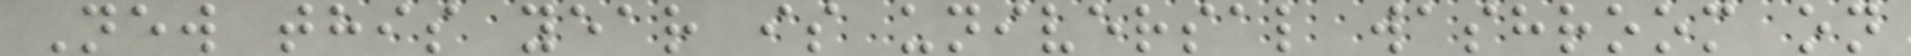New this year is universal washroom on
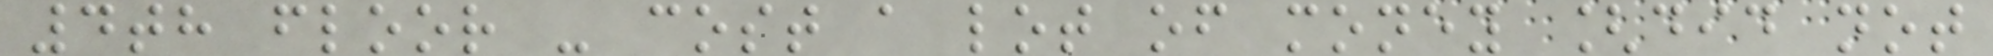4th floor - cost a lot of money [did not
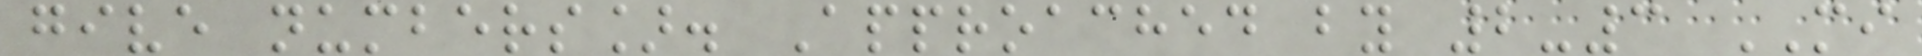give numbers]. Approached by 2-3 MI
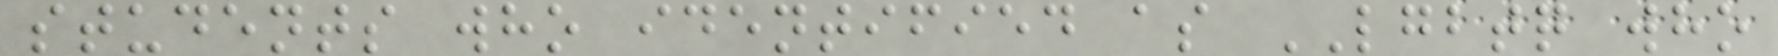students who identified as LGBTQ who
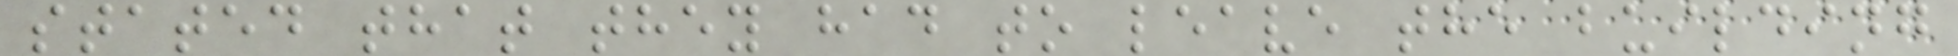stated that they had to leave the building
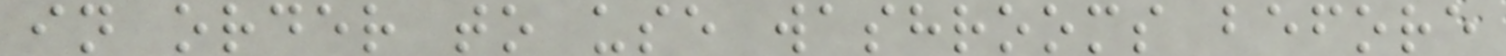in order to use washrooms before
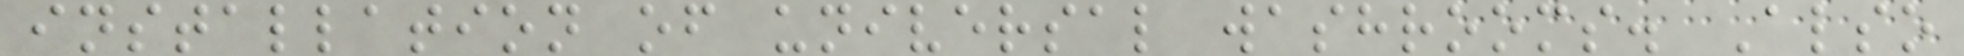installation of universal washrooms. Also
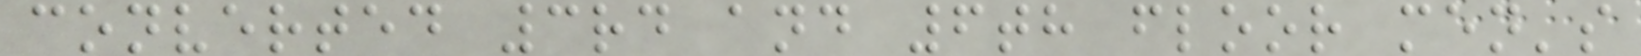converted 3rd and 6th floor men's
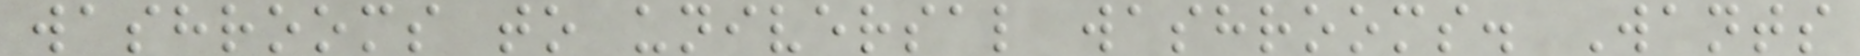washrooms to universal washrooms. Wants
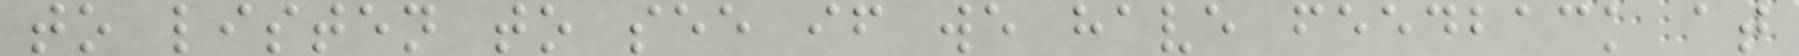to listen to see if we have feedback at
